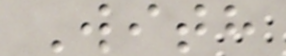With
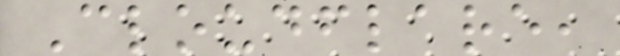Cloudflare,
